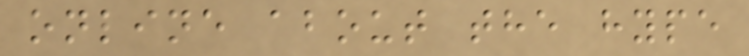online about the hype
